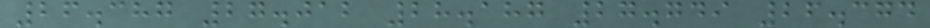26.387 27.012 28.187 27.749 26.374
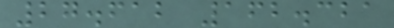27.612 162.321
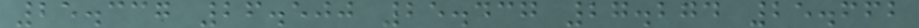25.337 26.500 25.437 27.274 25.662
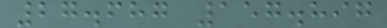27.687 157.897
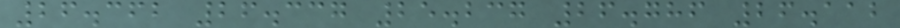26.362 26.337 25.237 26.786 26.112
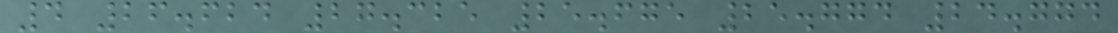4 26.624 27.325 25.675 25.774 24.774
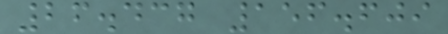26.437 156.609
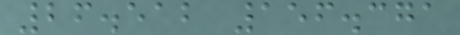26.512 156.371
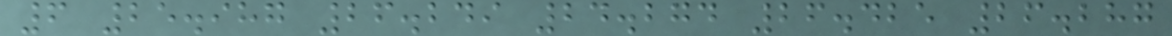6 25.987 26.249 24.274 26.425 26.287
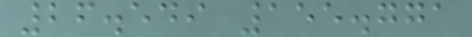26.549 155.771
